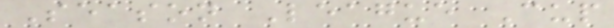Season League Cup
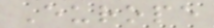Europe
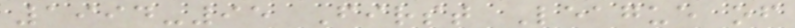1994-95 First League of
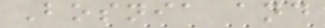Bosnia and
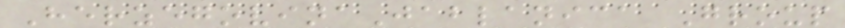HerzegovinaJablanica Group
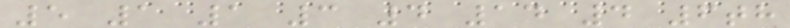5 1 1 3 4 14 4 6th
